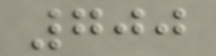700
